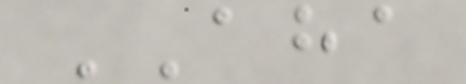AHA
